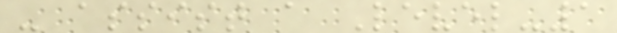- assist a Level-1
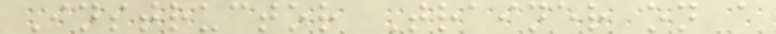Instructor Trainer on a
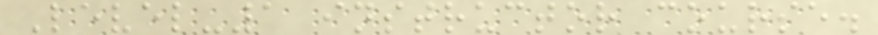Level-1 instructor course.
